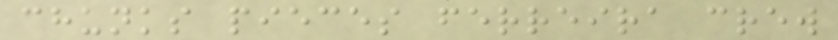chunks pieces ferreira crew
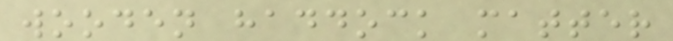wooden haddock matter
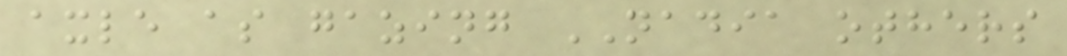axle as gazing NADIA others
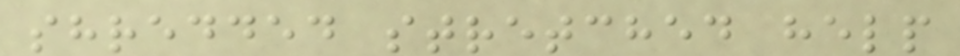shredded stretched help
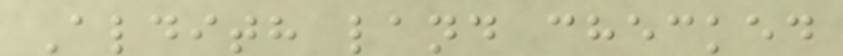Aldith land checked
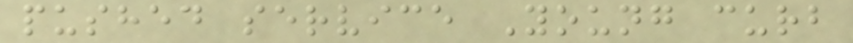pushed service Young curb
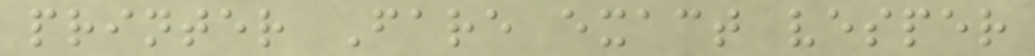printer Fare exact vesper
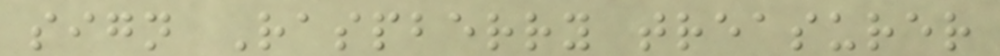sign Raspberry treasurer
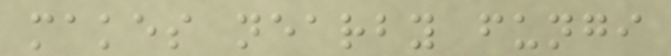makes nearby fungi
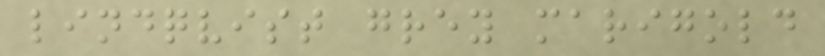lindqvist grey marigold
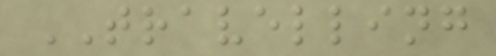TRAVELLING
